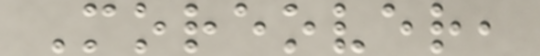Moreover,
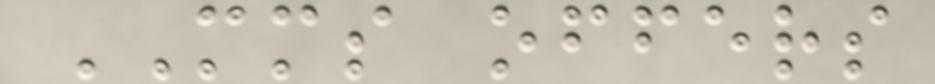MMS offers
